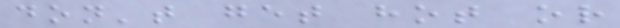don't get hot or
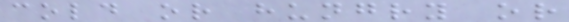cold or hungry or
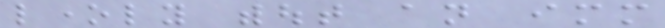lonely without an immediate
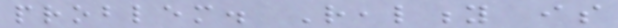problem. Reality is
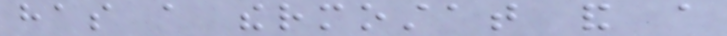has a thermostat and a
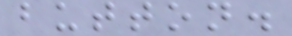button.
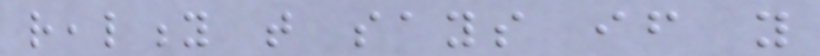reality that says if you
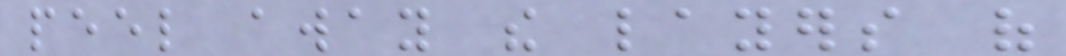peel away the layers of
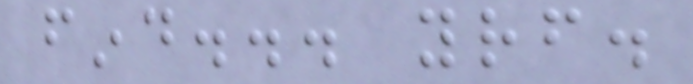find... yourself.
